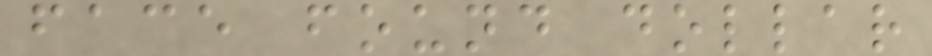face found dollar
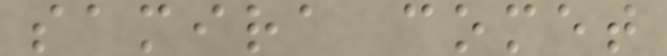samira comet
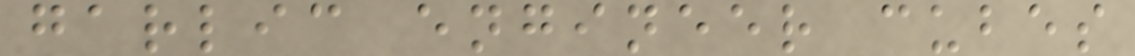garlic engineer cubes
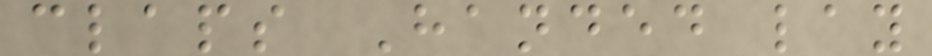claps Handed lay
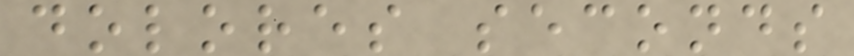dolores seconds
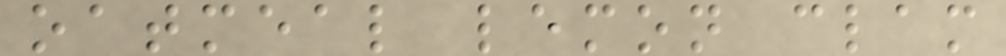oatmeal lemon clam
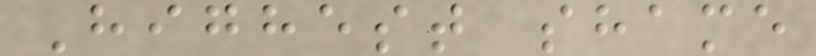Highest shame
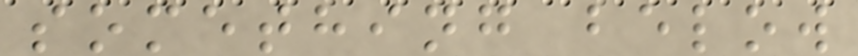something below
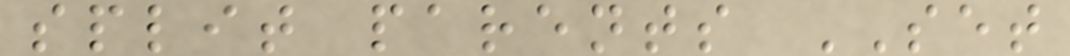split parents SET
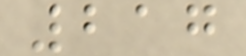217
